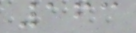163
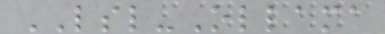LSL-Ollama
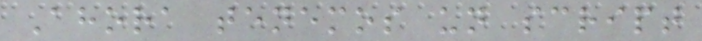Ahora tenemos un script
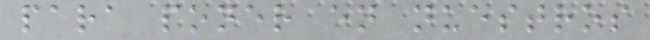para poner en nuestros
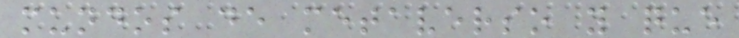mundos de metaverso y que
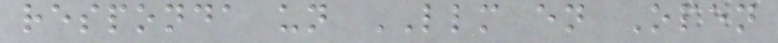responda un LLM en Open
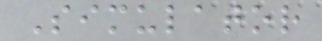Simulator
